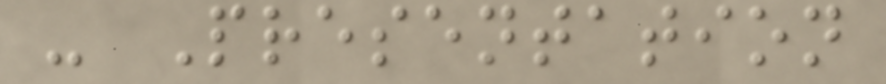- Presentation
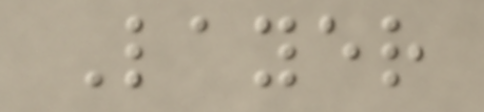Layer
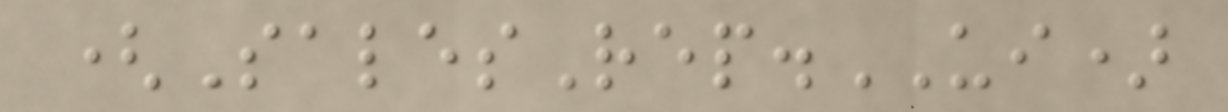(SalesRep.UI)
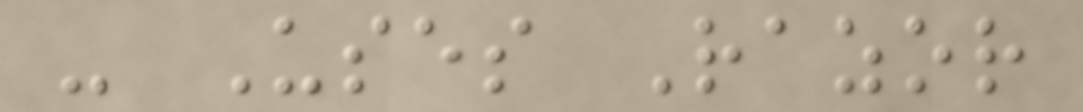- Uses Razor
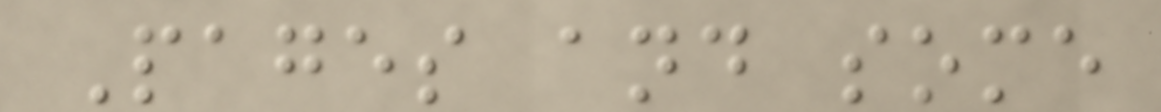Pages and some
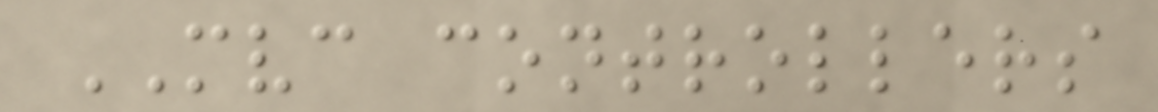MVC controllers
